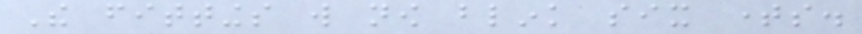The fittings will now blink six times.
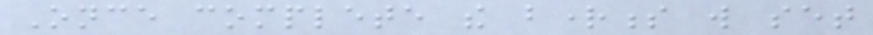Once complete the brightness will set
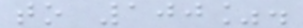to 100%.
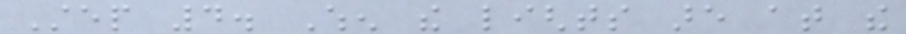Step 4. When the lights are at the
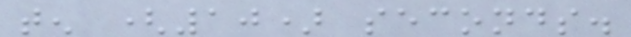ten (10) seconds.
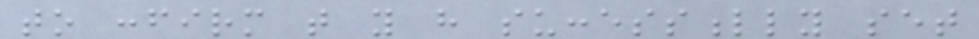to confirm that you have successfully set
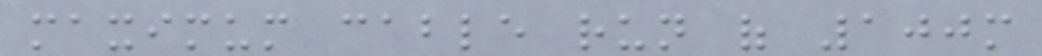maximum cable run of 100m
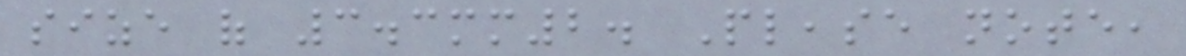size of 3.3mm2. Please note,
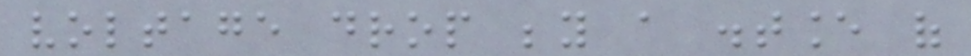voltage drop beyond a distance of
